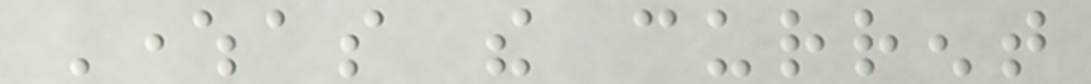Whereas the current
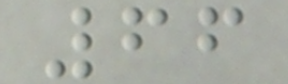66
